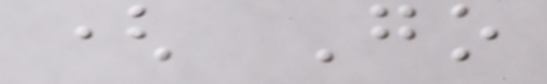( Go
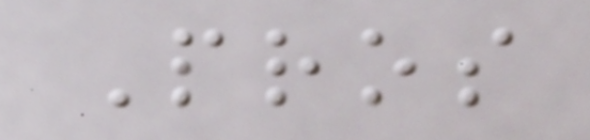Pros
